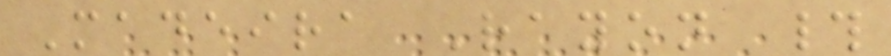Madeira Rayon #
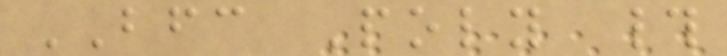BFC Poly #
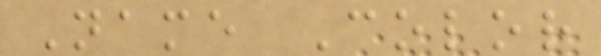Name Color
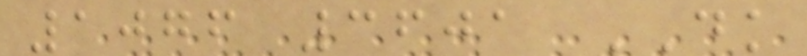1076 3601 DK
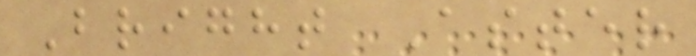Bright Aster
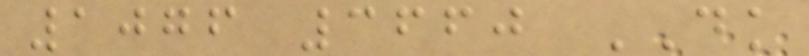1076 3660 DK
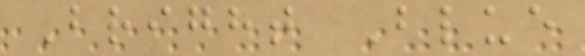Bright Blue
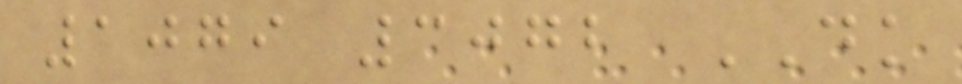1079 3072 DK
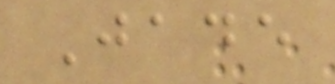Jade
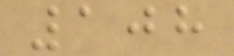108
